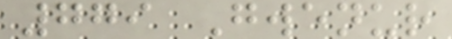779 Gwenur
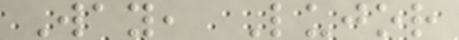Way, Lujor
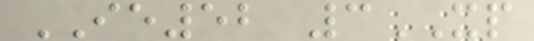IE52 3XP
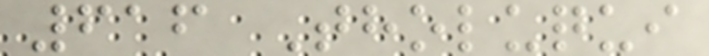616 Tholuqui
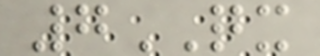7QX
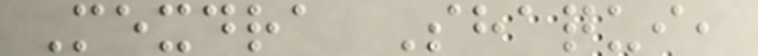Mexdra Shaqui,
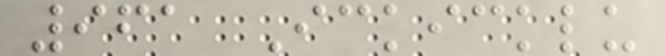961 Ickicklu
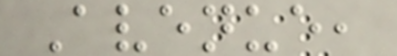Avenue,
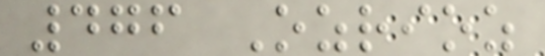476 Ozrioz
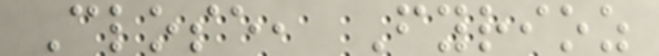Close, Fyrioz
